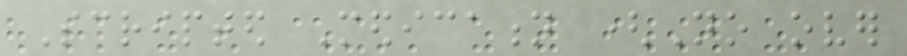Scripted Medication (No over
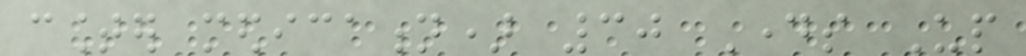counter medication) 30 Days Up
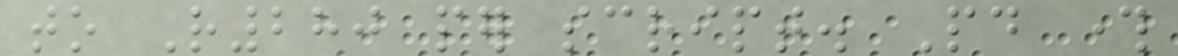to R280 per script. Paid through
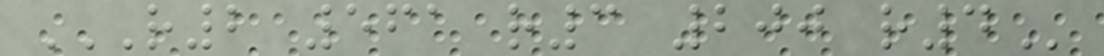R2 561 R3 200 R4
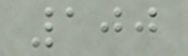100
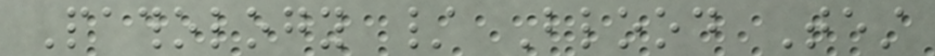Pathology / Blood Test
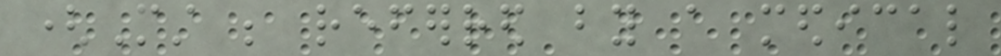(Must be referred by a medical
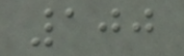100
